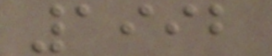1992
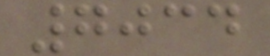7034
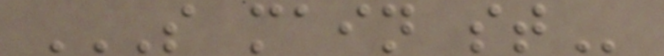S MAIN ST
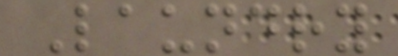Laundry
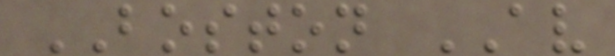BOSTON AV
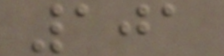101
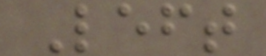Left
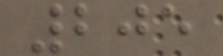205
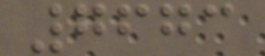7673
